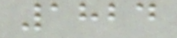1824
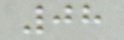08
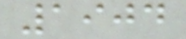1904
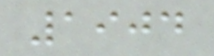1904
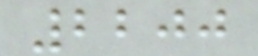2200
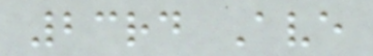23rd Ave
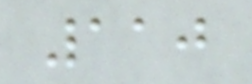110
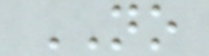NO
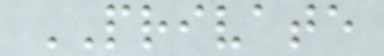PRIVATE
